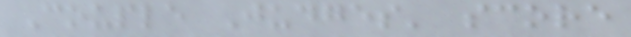Couple Judges' score
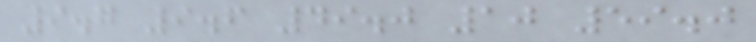9.7 9.6 49.0 10 59.0
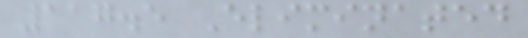117.5 Eliminated
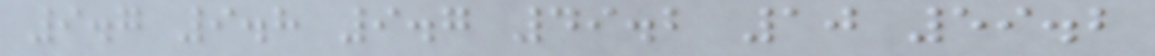9.7 9.8 9.7 49.2 10 59.2
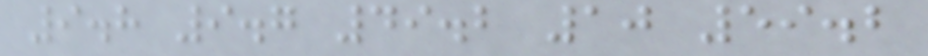9.8 9.7 49.2 10 59.2
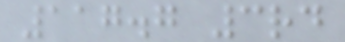117.7 3rd
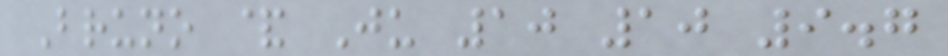Bruno & Ju 10 10 9.7
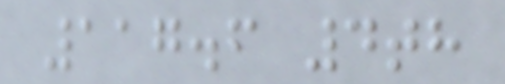117.6 4th
